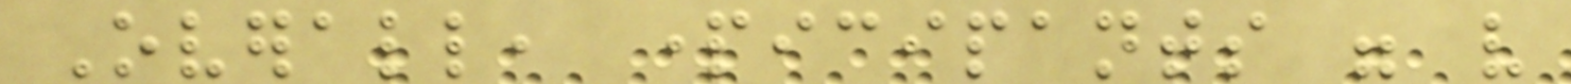Overall, participants were very
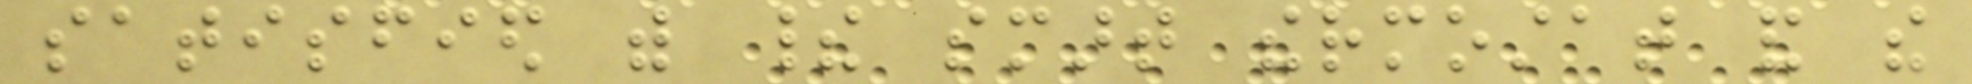satisfied with their smart thermostat and the
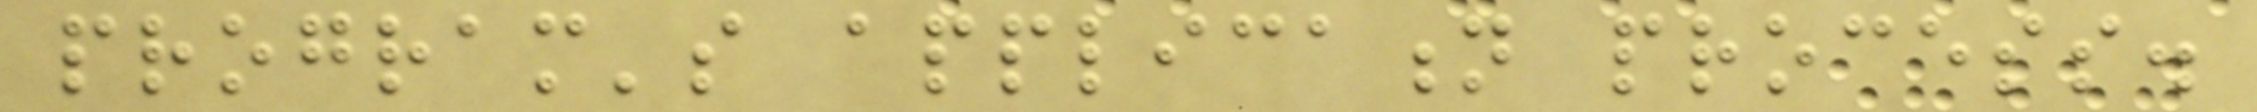program's application process.
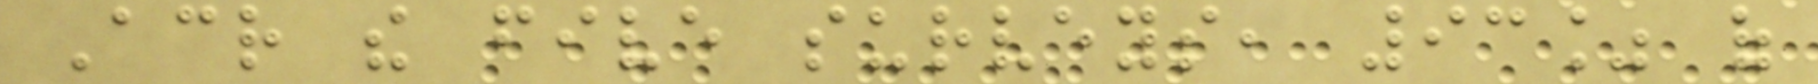Across the five surveys, 93% of
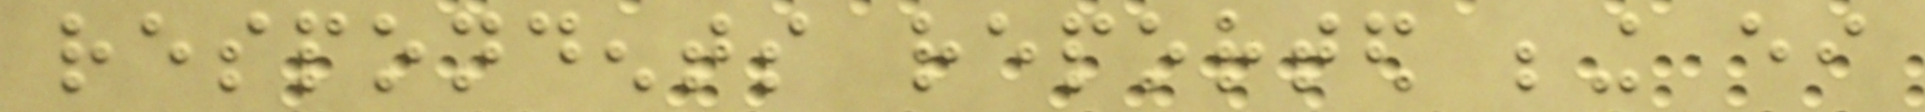respondents reported being either
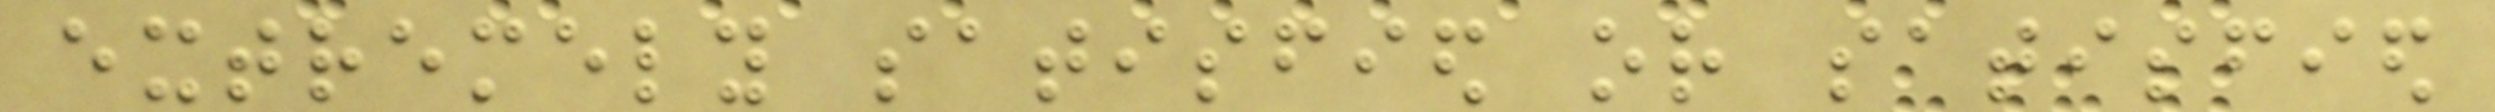extremely satisfied or satisfied
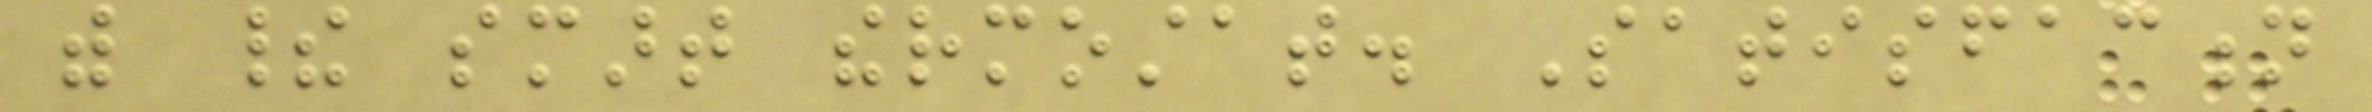with their smart thermostat. Satisfaction
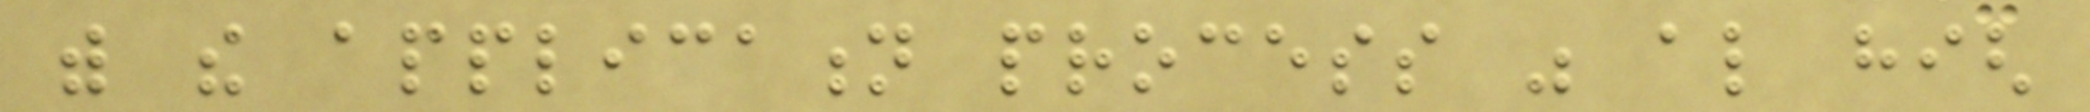with the application process was also high
